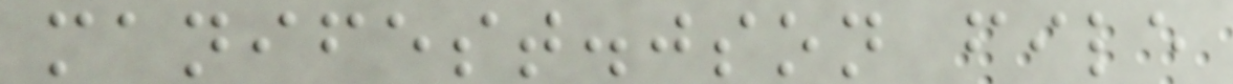manifest.json file
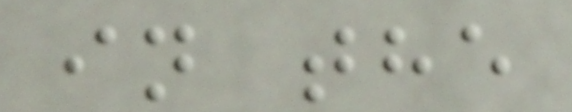in the
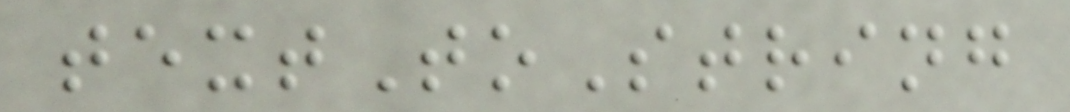textToString
